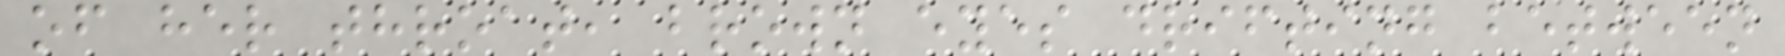of her throat, brown eyes drifting between
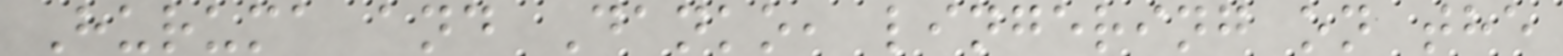Huruma and Danko, lingering on the
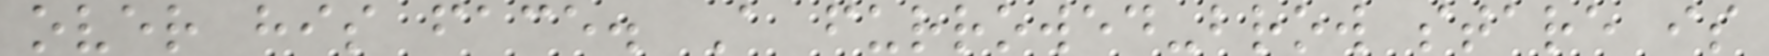over his face. A furrowed-brow stare is
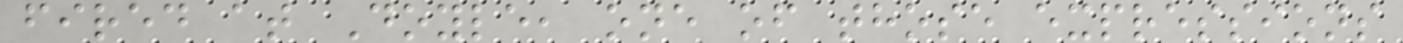fired at Doyle, one of those expressions
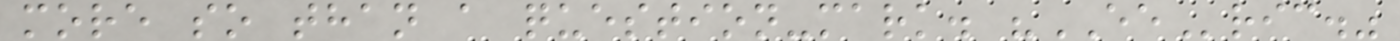more so than a question-mark. "EEric."
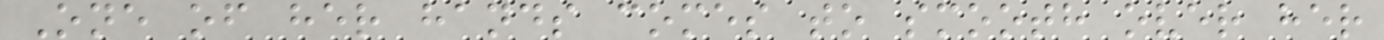One of her hands comes to smooth over her
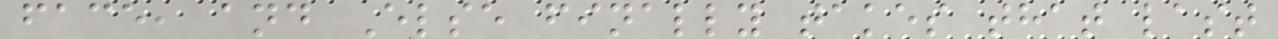face, and Else finally takes that last
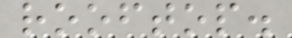rooftop.
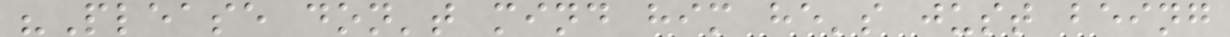"Please don't mind him he's just being
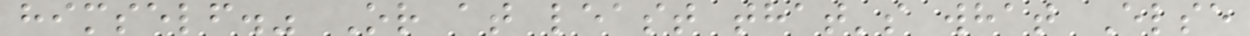himself." Or at least that's what Else
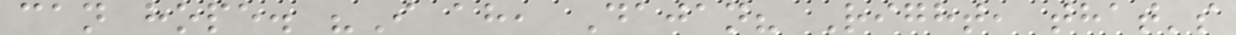can hope. "I ah, Dajan? Right, that's
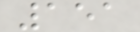151
